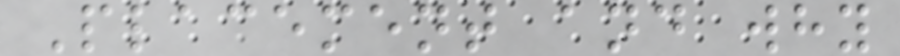Placement and why
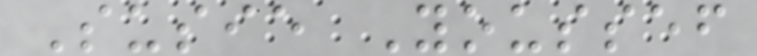Susie Youssef
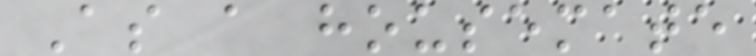As a housemate
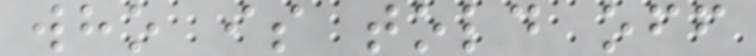who is told off
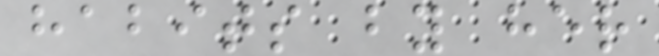habits by her
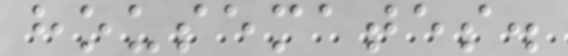housemates.
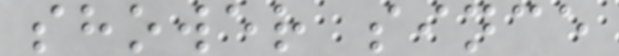shower since
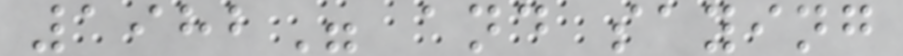1982" and saying
